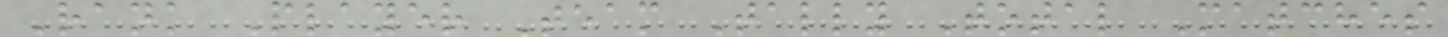Rank Player Team Tally Total Matches
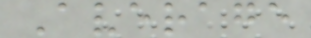Average
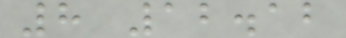8 12.12
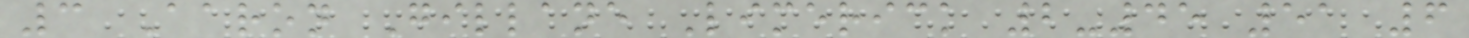3 Aaron Gillane Limerick 2-45 51 6
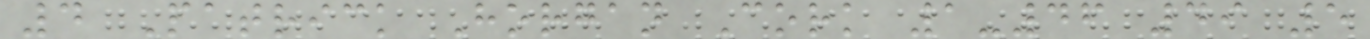4 Patrick Horgan Cork 1-46 49 5
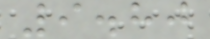9.80
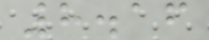8.16
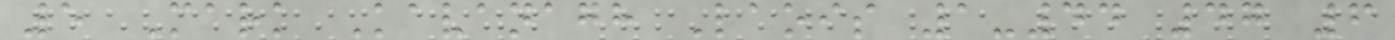5 Mark Kavanagh Laois 1-44 47 6
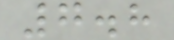7.8
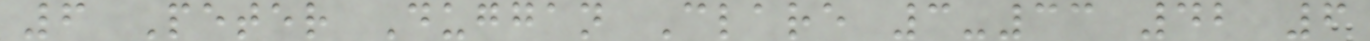6 Peter Duggan Clare 3-33 42 6
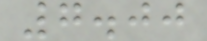7.00
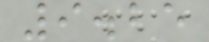9.25
